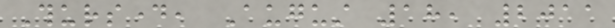Thursday, August 18, 2011
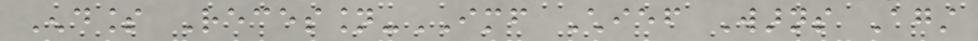Endless Recession-IMF Chief Warns Against
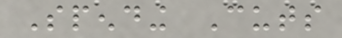Spending Cuts
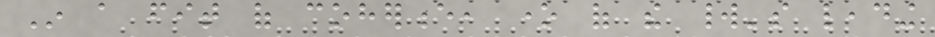In a fit of coherence, one of the world's leading
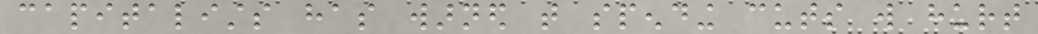capitalists has warned that spending cuts will hurt
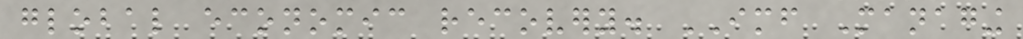global economic recovery. IMF Managing
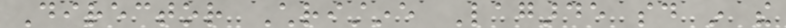Director Christine Lagarde said in the
